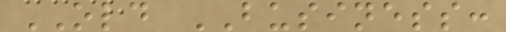OLD BUSINESS:
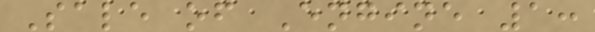Sale of Engine 1:
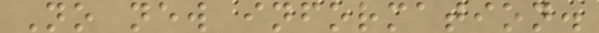No new information.
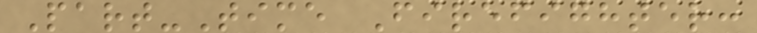Part-Time Firefighter:
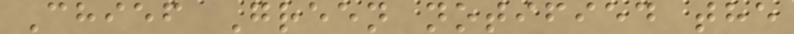Chief Green notified the
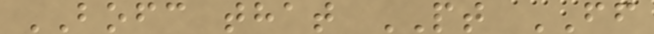BOFC that PT FF
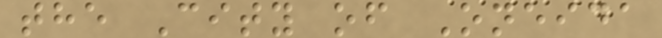the City of Oneida
